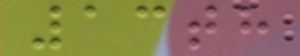13th
